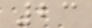23
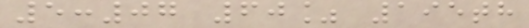5:07 60% 195th
